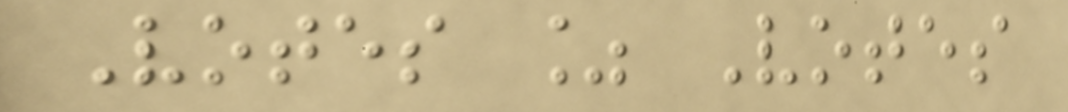Votes % Votes
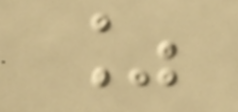%
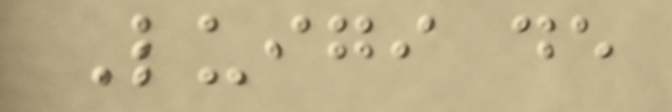Luigi de
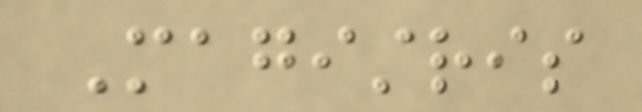Magistris
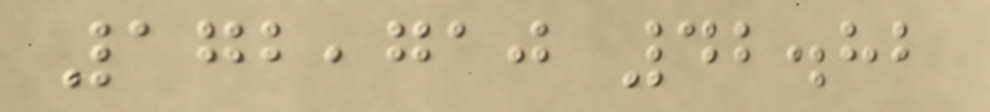172,710 42.82
